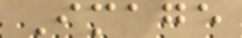Image
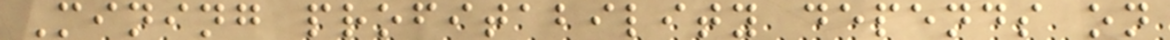Mining profitability depends on
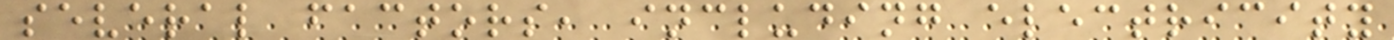several factors, including electricity
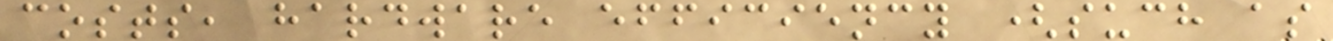costs, hardware efficiency (such as
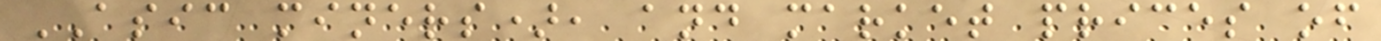ASIC miners), and market prices of
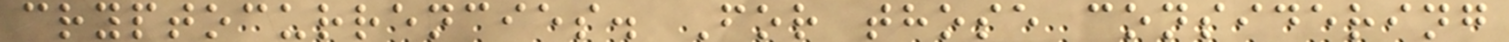cryptocurrencies. For those considering
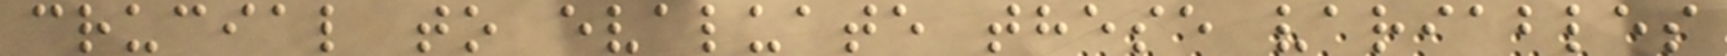crucial to evaluate these variables
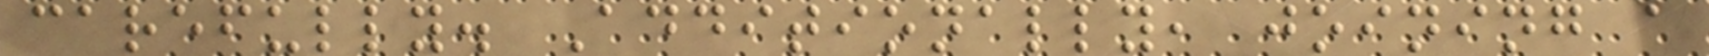carefully. Additionally, joining a
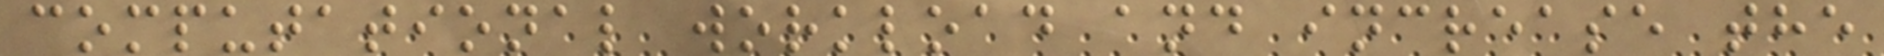computational workload and increase the
